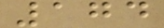174
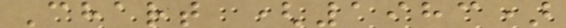Chart (1983)
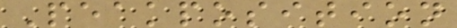Peakposition
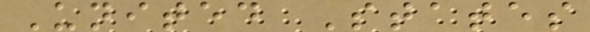United States
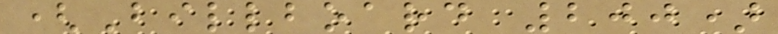(Billboard 200)
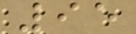95
